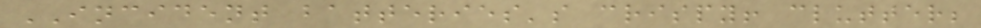INCIDENT batteries's crispy! clutter;
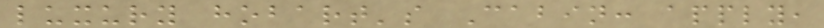luxury hobart's Cabin: apply,
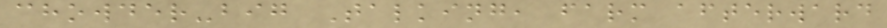chowder-big Talking, farm afterward
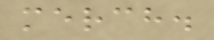merch.
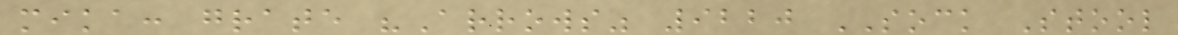mika: grate "Arrows" 9220 SOCK Stool
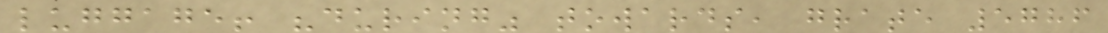luggage! "during" towards, grate 5786
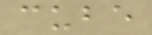cube
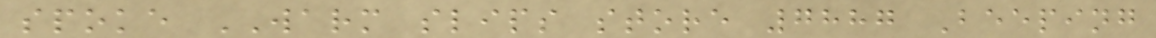spoke WARM slips store 7887 Beeping
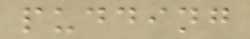pudding
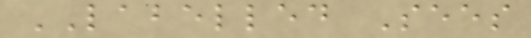LABELLED Sees
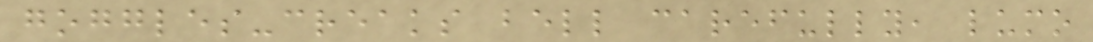goggles-creaks bell carefully, lumo
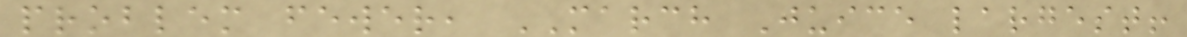problem fewer, MARCH Juice largest!
